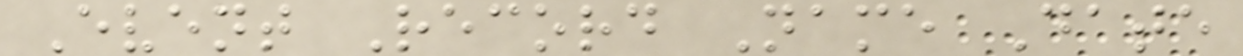Event Record Name Date
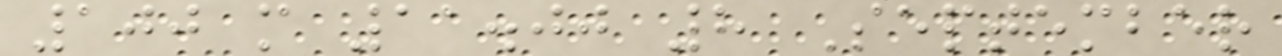100 m 11.00 8 September
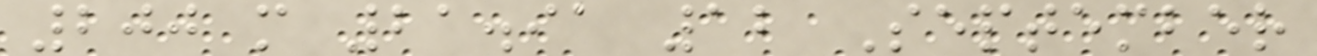200 m 21.91 12 September
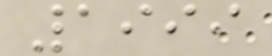1999
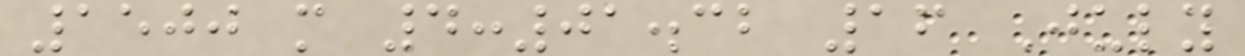1500 m 4:01.32 16 July
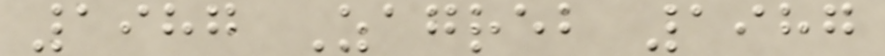1987 Zagreb 1987
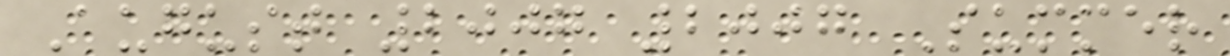August 2007 2007 Summer
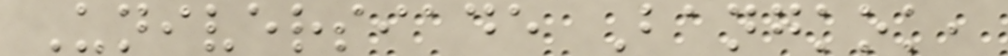Universiade Bangkok,
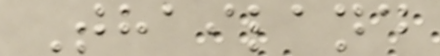Thailand
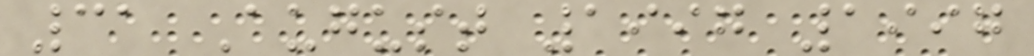31 August 1997 1997
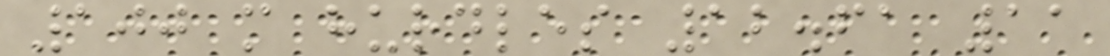100 m hurdles 12.61 11
